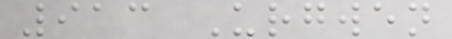913 Urgwen
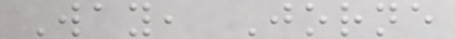Way, Jorne
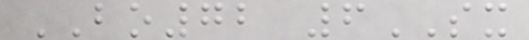BO72 6SX
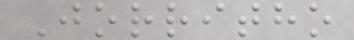Jorritho
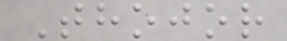Thojor
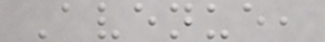Avenue,
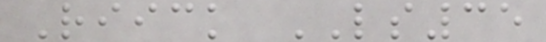Riick LS35
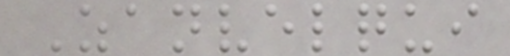Zanvelqui
